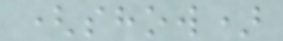(show)
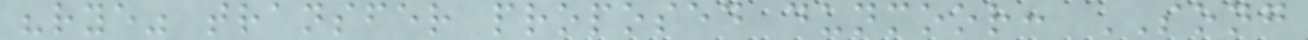"rye" transfer proposed dunmoor: SONG
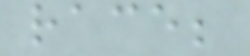race;
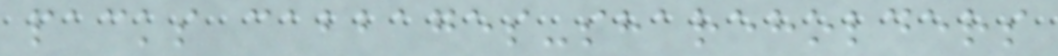packs cabbages-shareholders
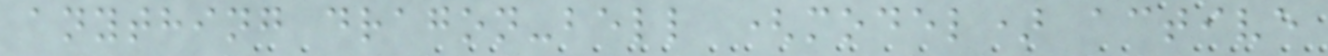anything dragon-bell (model) active
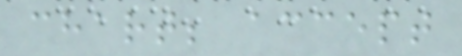chart; accept
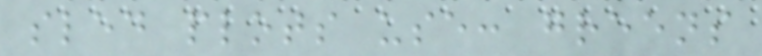sled plots use: greens
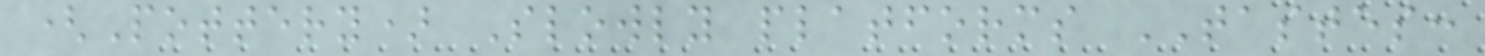(Pottery) Slowly platforms TASTES:
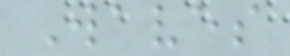Waves
